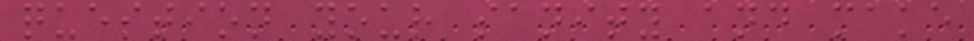question your sanity and make
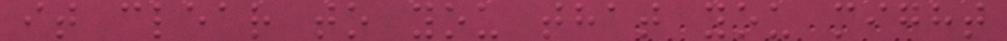it clear to you that you might
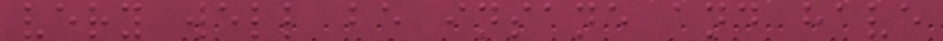very well be insane and have
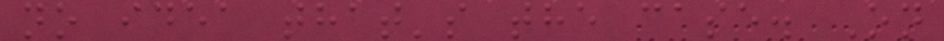no idea that's the case. On
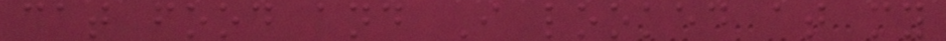cat food and I looked at my
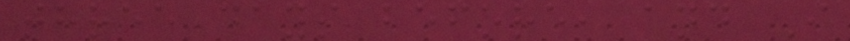three days before, and I
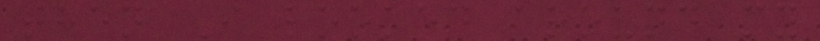then I looked around my
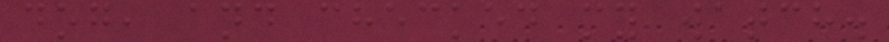dog, and checked my watch.
